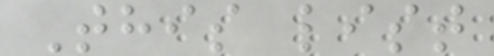This list
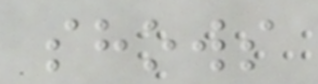shows
